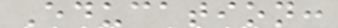Education:
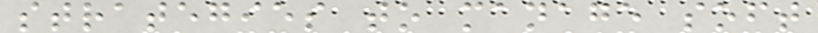strategies to manage soft
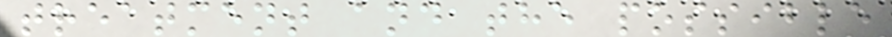treatment and the possible
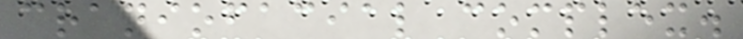craniofacial complex.
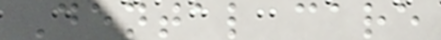Dental care
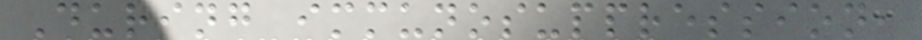During immunosuppression,
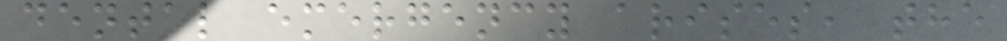dental emergency arises, the
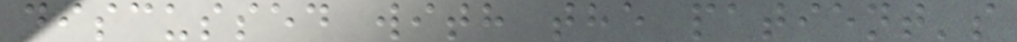discussed with the patient's
